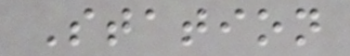Station
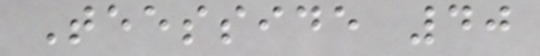Teesside 40
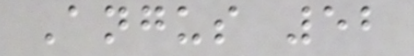Angus 52
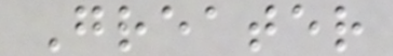Greater
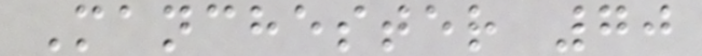Manchester 70
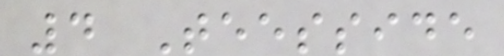4 Teesside
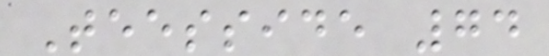Teesside 74
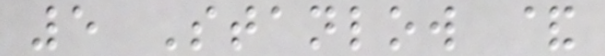5 Stanlow &
